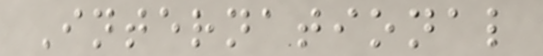International
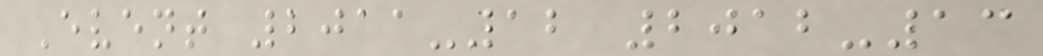Event 2011-12 2012-13
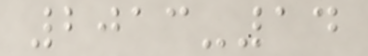2013-14
